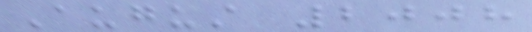August 2008
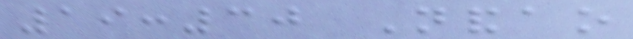19:30 Nandao
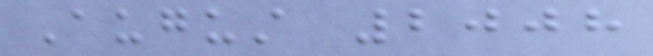August 2008
